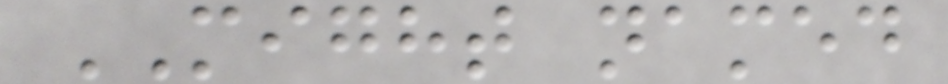MIGHT named
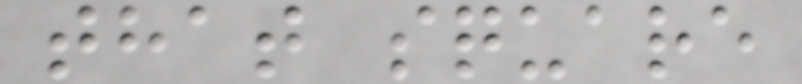that square
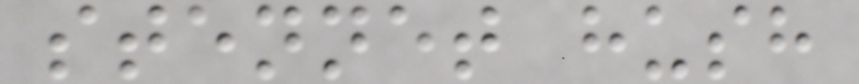stennet hush
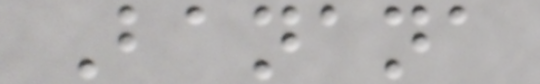Banana
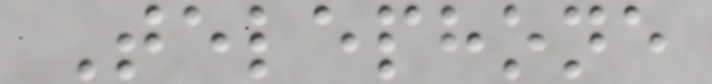Telephone
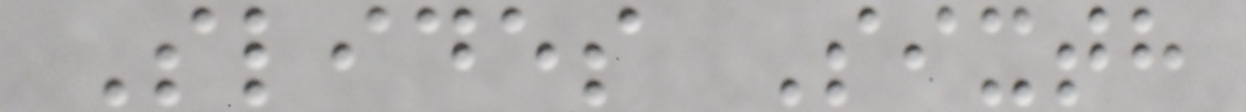Slides Sixth
